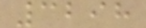3298
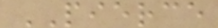PIERCE
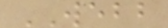WEBB
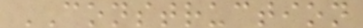CONSTRUCTION
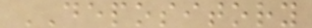DEPOSITORY
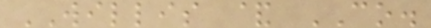WILLIS & CO.
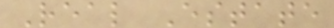Real Estate
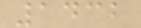1432
